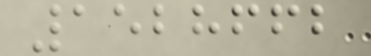1528662
